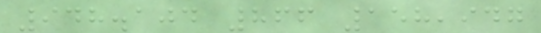948.104 866 158,947
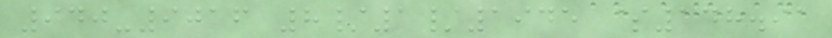940-9016 8/1/1945 $148.91
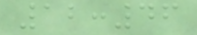12:46
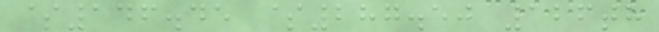$146.45 $287.50 126th
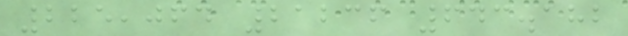225,064 21236 643.182
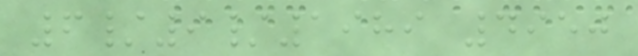6/9/1989 4950
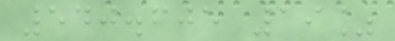540.605 19%
